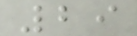29
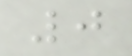0
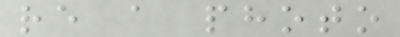re a photo
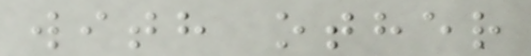with other
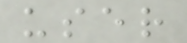user
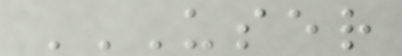USER
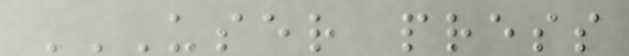USER PRESS
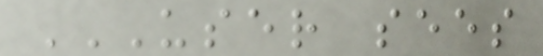USER SEES
